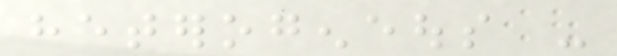heterogeneous -
